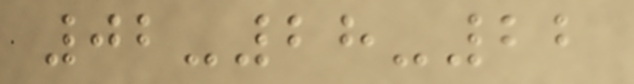02-28-22
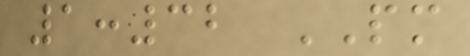1:32 PM
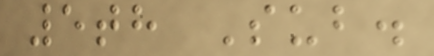5th Sub.
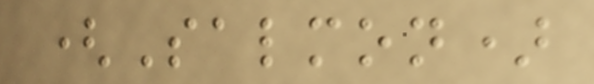(Salmon)
